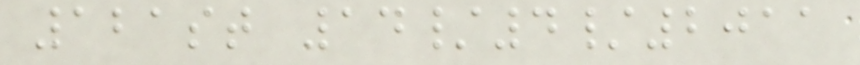121st 14/4/2011
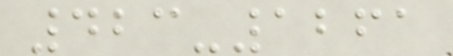423-1261
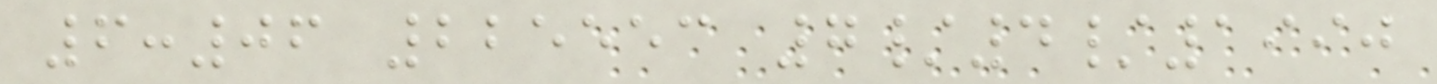6:06 225553 7/4/1990
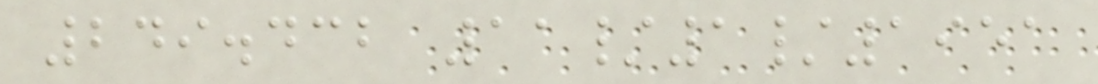249.432 11/1/1951
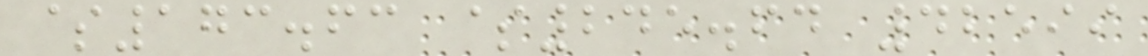$173.63 $245.64 42599
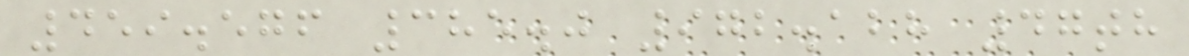459.576 385.0 972.128 47th
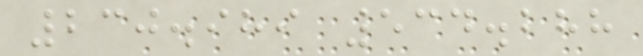230.989 534.288
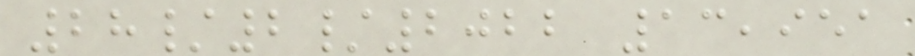28/2/2022 13,951
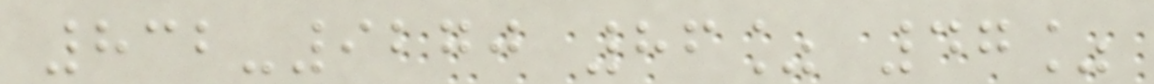832-9270 86% 47%
